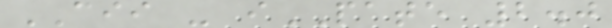CII - iPATE 2.0
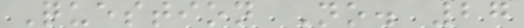Question No. 27
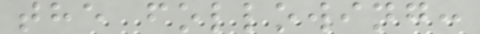the following:
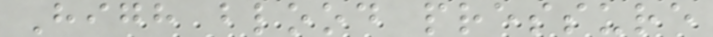High blood pressure
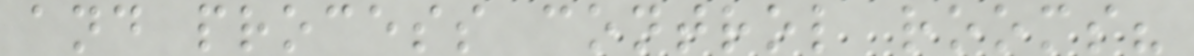and process control rooms?
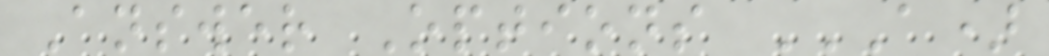Answer Options A)
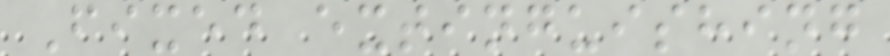Fixed extinguishing
